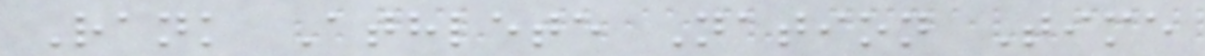Rank Athlete Nation Time
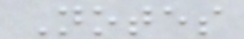Notes
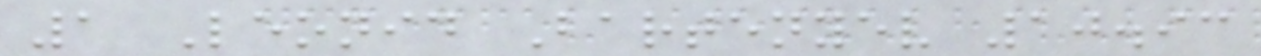1 Leonid Bartenyev 10.93
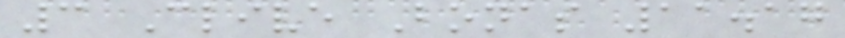3 Clive Bonas 11.17
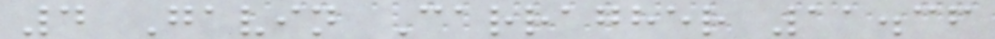4 Gavin Carragher 11.36
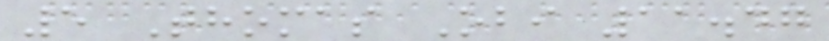5 Thomas Obi 11.47
